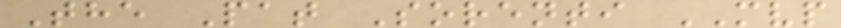The Pat Sorenti MVP
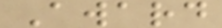Award
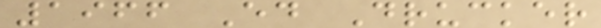1966 Ed Drucker
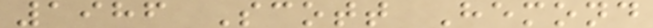1986 Scott Hemond
